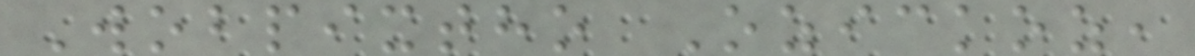Wobpixtho Ozickoz,
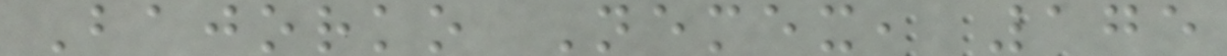Bajorko Nemex, 175
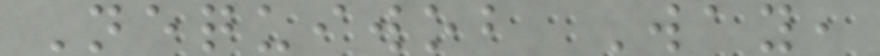Nequiwob Way,
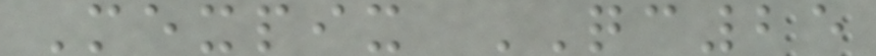Mexpix QC25
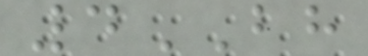4BH
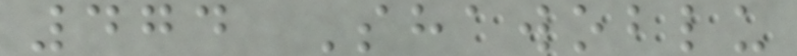474 Shawoblu
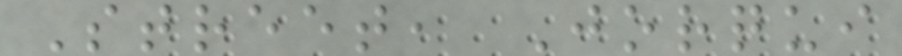Street, Jorqui
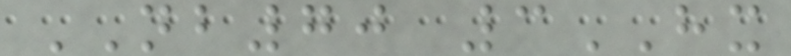NB70 3HX
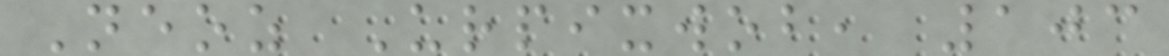Neoz Urpixwob, 103
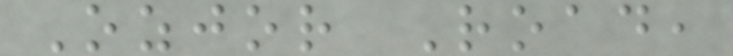Ozjor Road,
